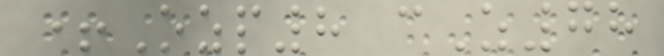+Ozp8 cZ78
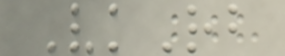VkRb
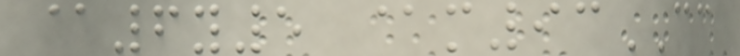@6y5 @m93CC
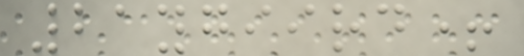21ygiird+
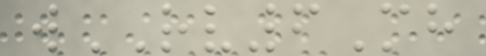wRV6Mh
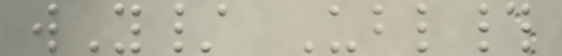wY/ Ubl#
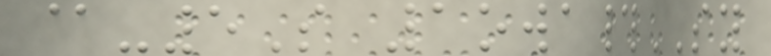@-5S 1owa#SY
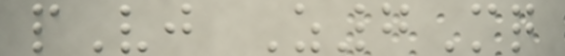pVj Z7Mq
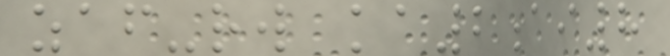zaf-rw ka2ai8
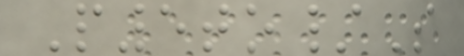P5to/S
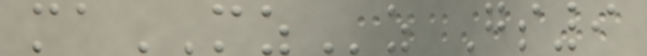maMZz Gs9
